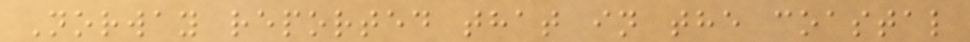Norway reported that in the coastal
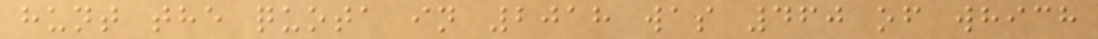hunt the quota in 2018 was 460 of which
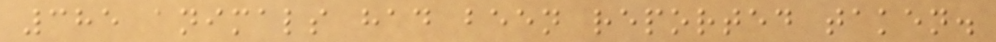385 animals had been reported taken.
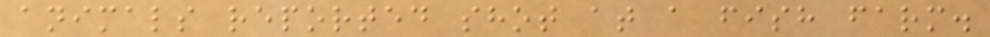animals reported shot at a fish farm.
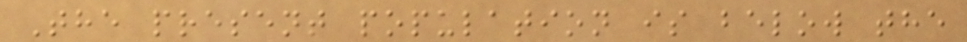The present population is below the
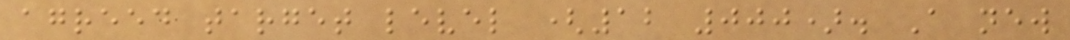agreed target level (12 000). A new
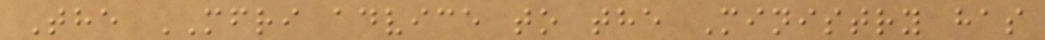The MFRI advice to the Ministry has
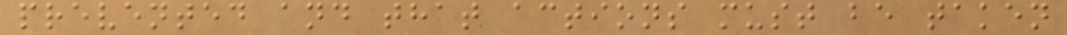prevented and that actions must be taken
